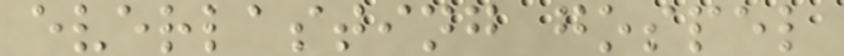everlasting gospel
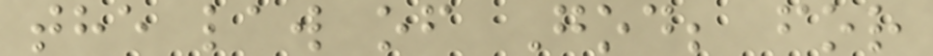the law of God; for
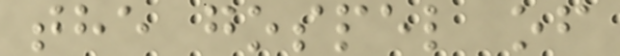the gospel of
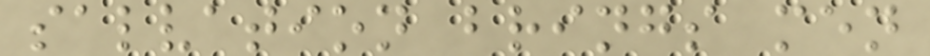salvation brings men
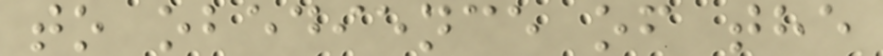to obedience of the
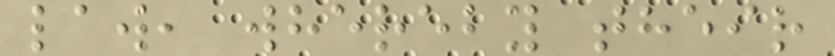law, whereby their
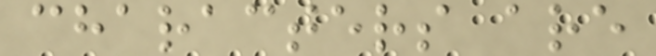characters are
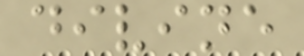divine
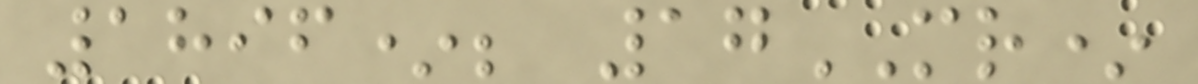1896*; 17MR*
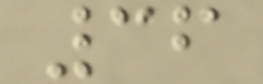36
